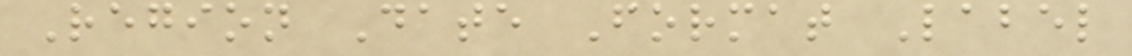Region Date Format Label
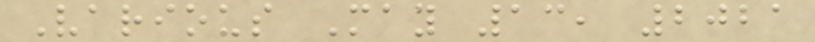Various May 13, 2021
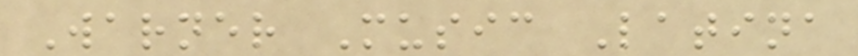Warner Music Latina
